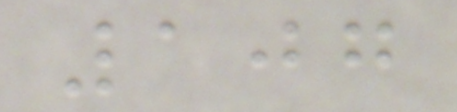107
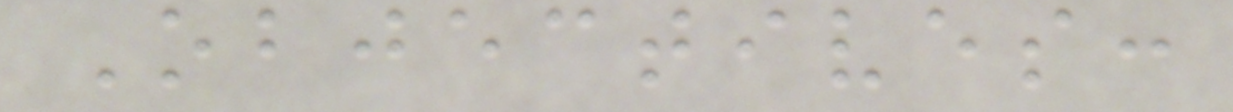Objectives:
